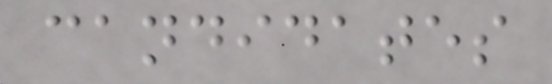candidates
